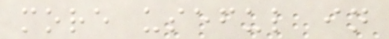more useful in
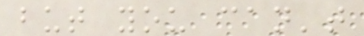but you can't
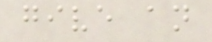give an
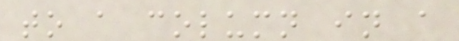to a column in a
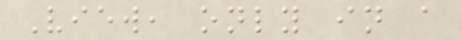View, only in a
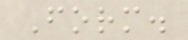Form.
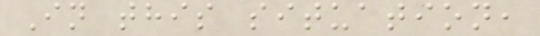In this situation,
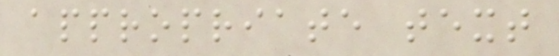appropriate text
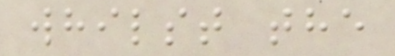whilst the
